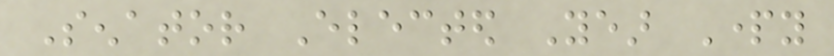Senator Elected Year Party
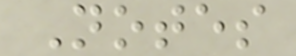Notes
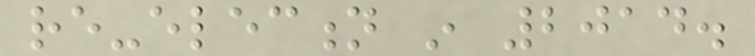re-election in 2014.
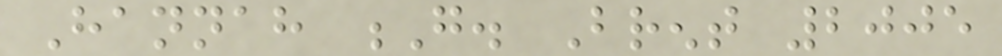Hannah G. Brent 2005
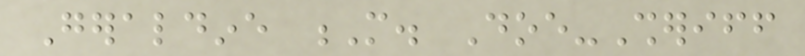Geraldine M. Doe-Sheriff
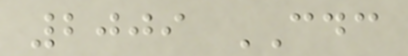2009 CDC
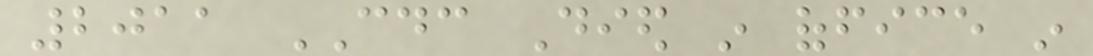2011 CDC Died in office in
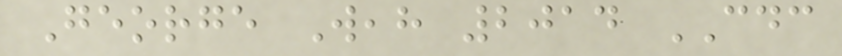George Weah 2014 CDC
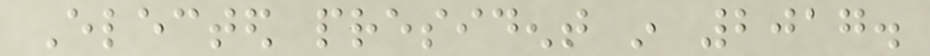Elected president in 2017.
